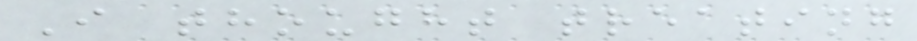I thought treating
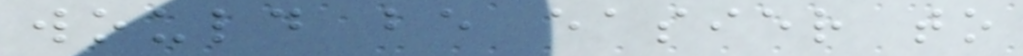would be easier to
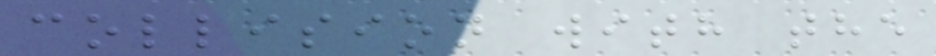collision with the
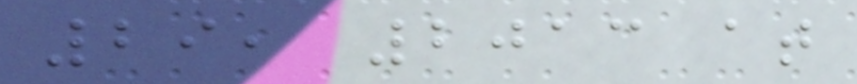29, 2013 at
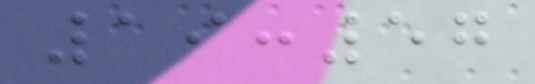19:57
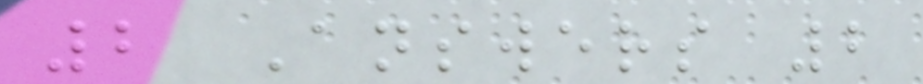2 Answers 2
